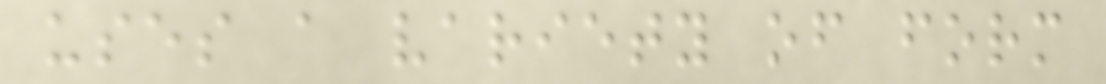uses a variety of form
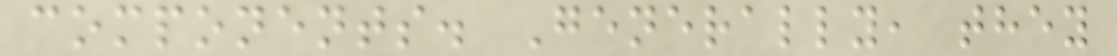components. Generally, they
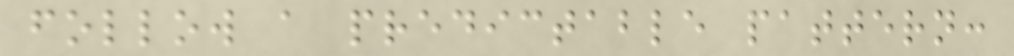follow a predictable pattern:
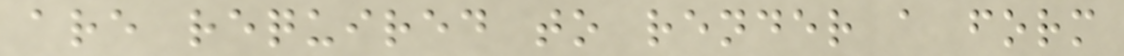are required to render a form
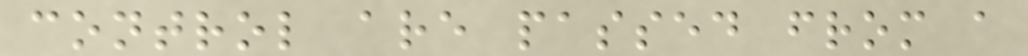control are passed from a
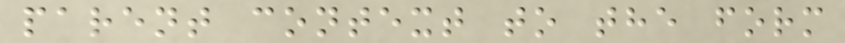parent context to the form
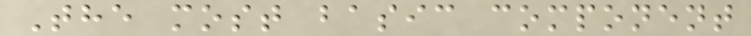The most basic component
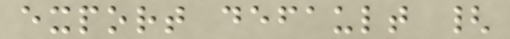export default {
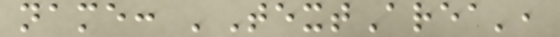name: 'TextArea',
